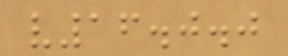v16.0.0
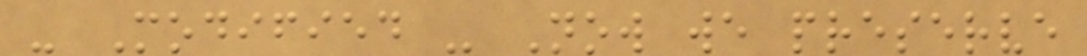- Modified - Now we preserve
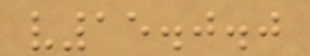v15.0.0
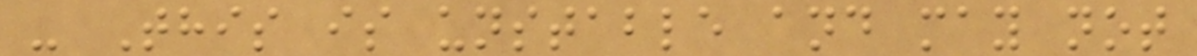- This is unstable and may not
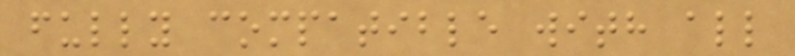fully compatible with all
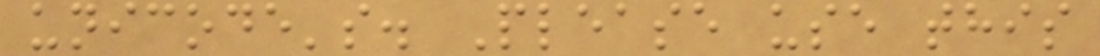unicode's. Please use this
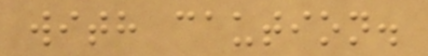with caution.
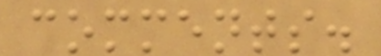comments.
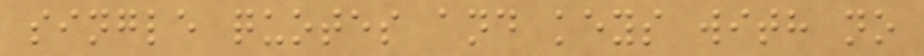single quotes and keys with no
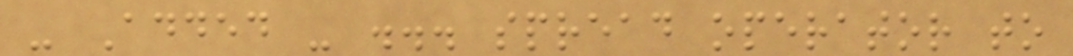- Added - ... spread operator to
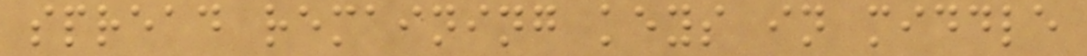spread remaining keys in middle
